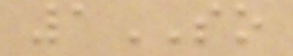1SO
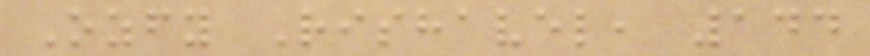Ozfy Rishavel, 144
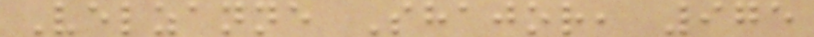Velzanne Shajor, 975
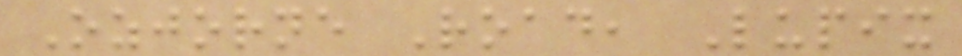Ozjorne Road, Lupix
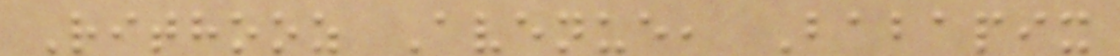Rithooz Avenue, Babapix
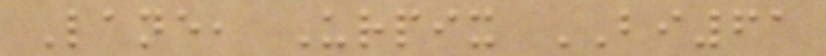Lane, Urpix BI61
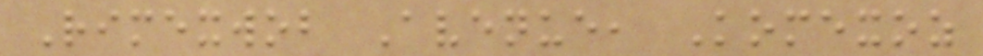Rimexwob Avenue, Komexoz
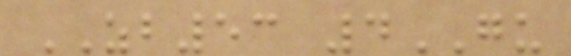ZB53 4GU
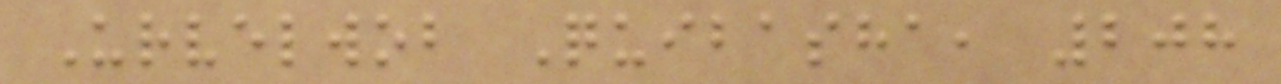Urvelwob Quibasha, 208
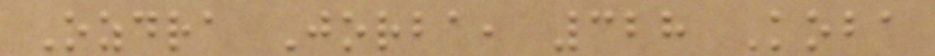Ozdra Jorba, 328 Koba
